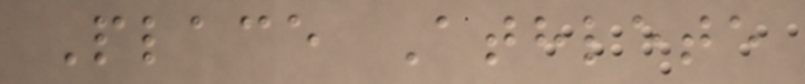Place Athlete
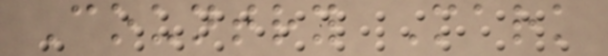Country Mark
